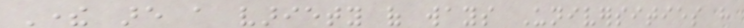There are a variety of ways Universities have
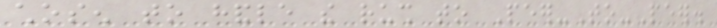chosen to handle the rush to Peer-To-Peer.
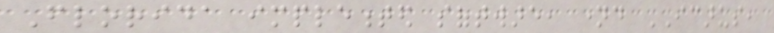Florida implemented software, named ICARUS,
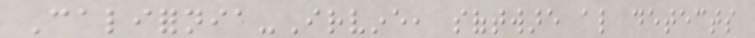California-Irvine, software also detects
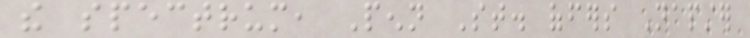the spectrum, Penn St. offers Napster
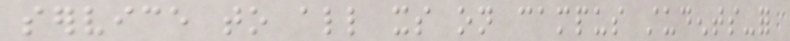service to all its on campus students-for
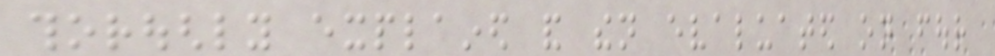thoroughly explained and then evaluated on four
